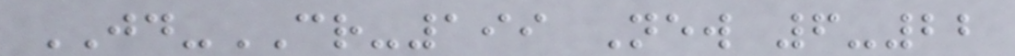JD-CR-199 New 6-22
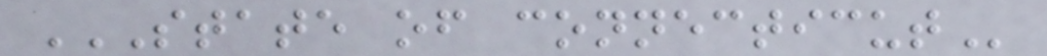STATE OF CONNECTICUT
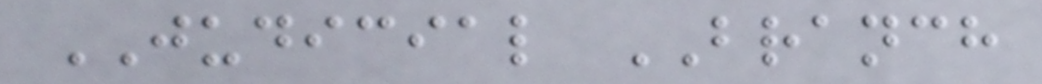JUDICIAL BRANCH
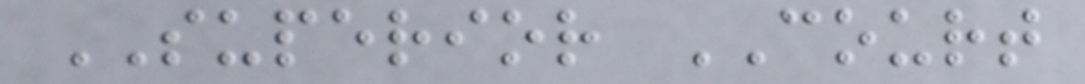SUPERIOR COURT
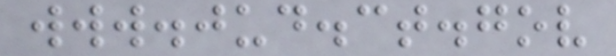www.jud.ct.gov
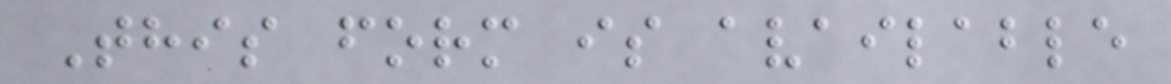This form is available
